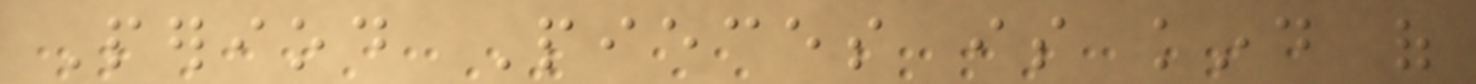Period Pieces is kind of
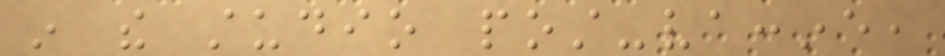in the studio post-vaccine,
